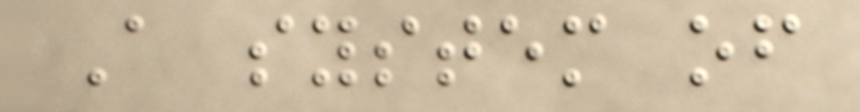A system of
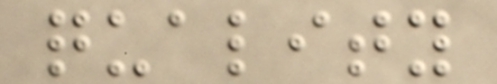quality
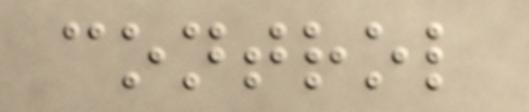control
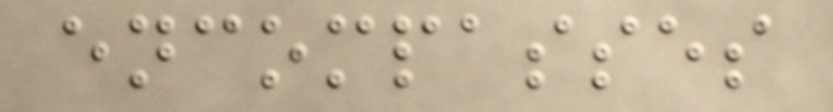encompasses
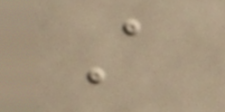A
